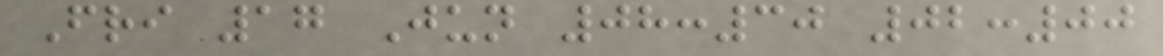Fri 17 Jun 08:30 02:00
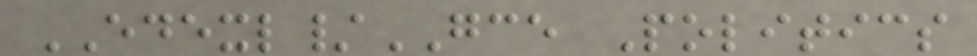EDEXL/GCE Politics
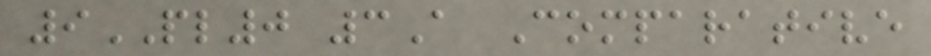9PL0 3A Comparative
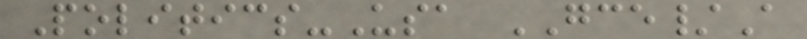Politics-Usa GCE/A
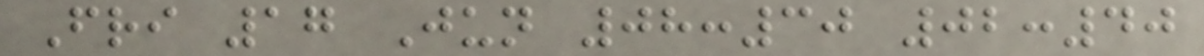Fri 17 Jun 08:30 02:40
